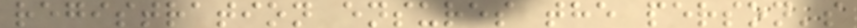registration ensures the person's
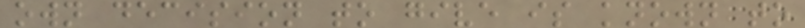own decision to give is known to
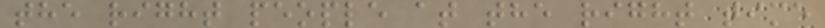the right people at the right time
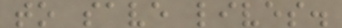to save lives.
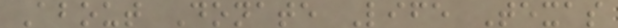About Donate Life Texas
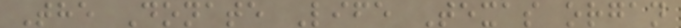The Donate Life Texas organ
